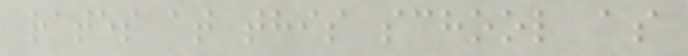rates at this school as
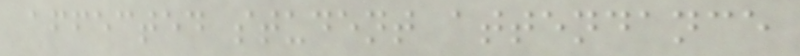affected student attendance
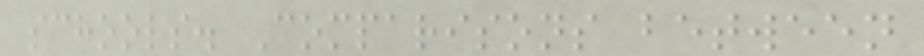schools. Comparisons between
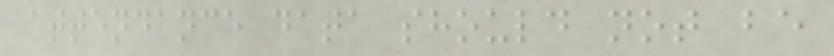attendance data should not be
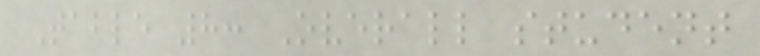Table 8: Overall student
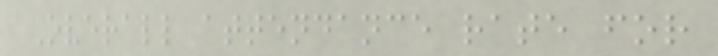Overall attendance rate for
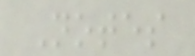Notes
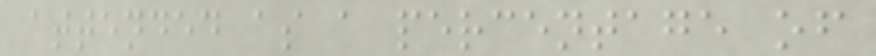attended as a percentage of
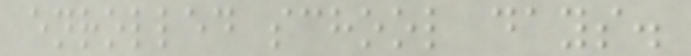enrolled school days.
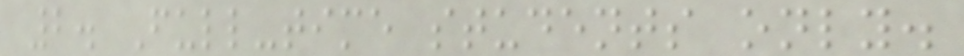2. Full-time students only.
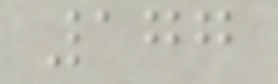177
